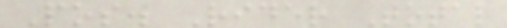Pos. Rider Total
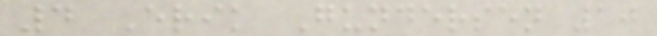4 Erik Gundersen 10
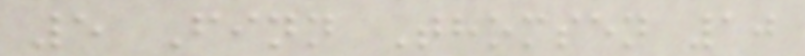5 Finn Thomsen 10
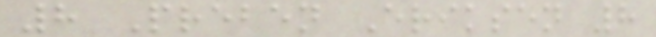8 Preben Eriksen 8
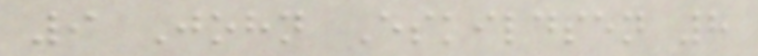9 John Eskildsen 8
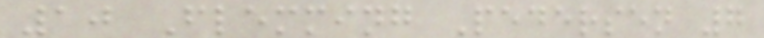10 Flemming Pedersen 7
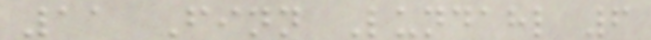11 Finn Lundahl 6
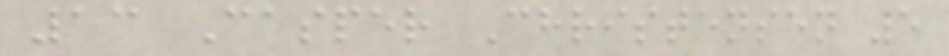13 Casper Christensen 5
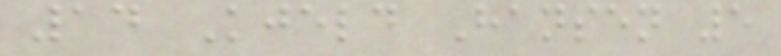14 Kjeld Hansen 5
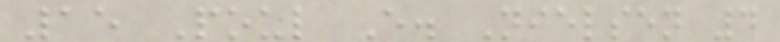15 Poul E. Nielsen 4
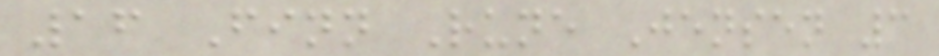16 Finn Rune Jensen 3
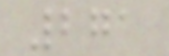271
